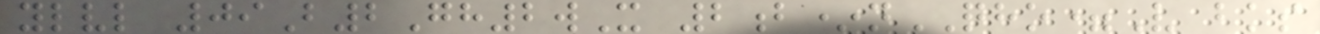ylvl 09B2Gh2wX 2b*nQHO=V bks
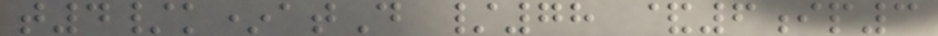t4/k*atD /78 &6ip3
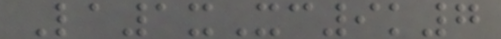La1xXc9k7
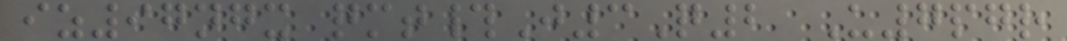iz97ngx qmt#J3Q2 U7pgr
